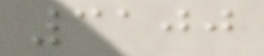3100
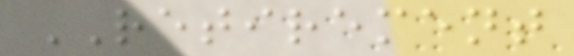RETIREMENT
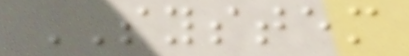SYSTEM
